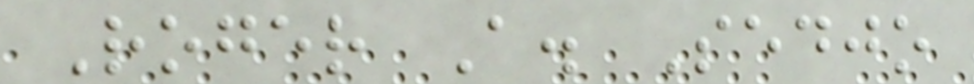Roger A. Sedjo
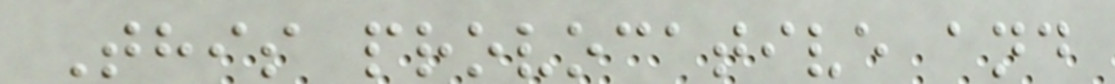This provocative and
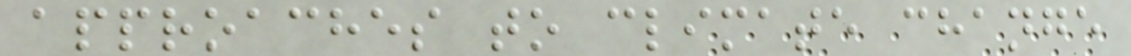approaches to climate change
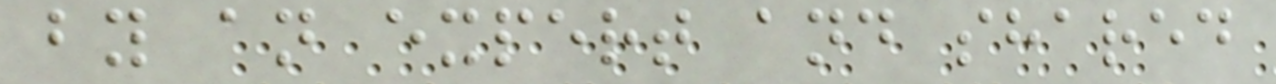by an expert and shared
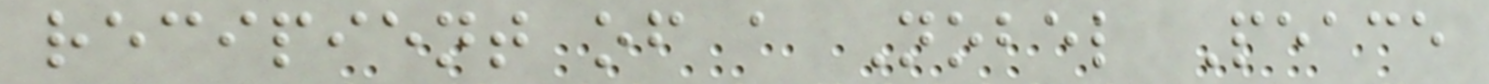recipient of a Nobel Peace
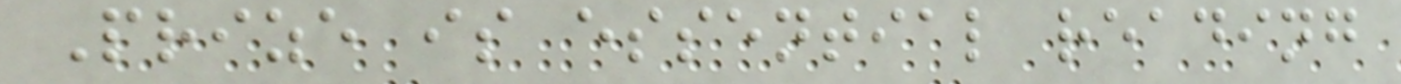Prize is essential reading
